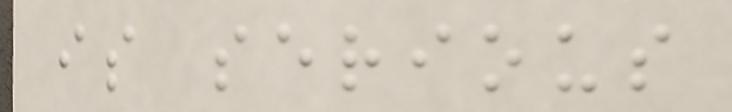is serious
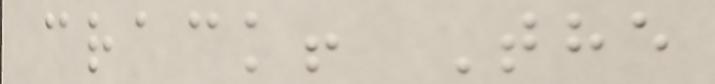crack! The
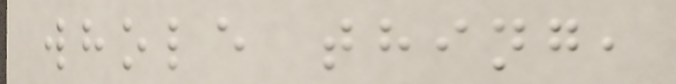whole thing,
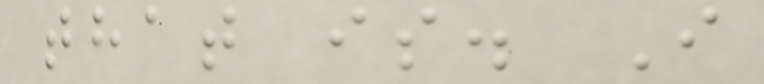that is. I
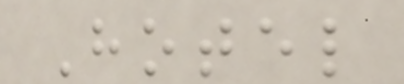Hotel
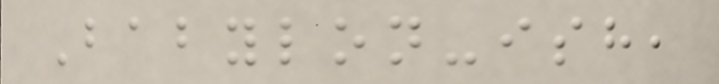Babylon-ish,
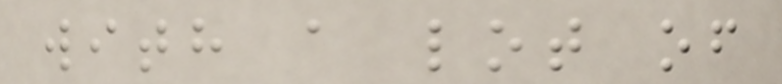with a lot of
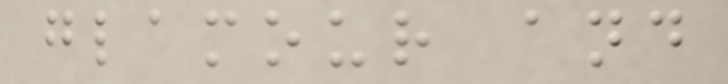glamour and
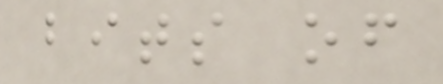bits of
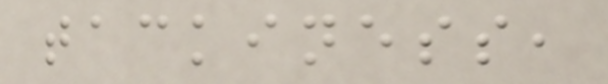tackiness,
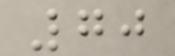70
